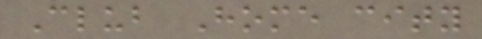Club Home city
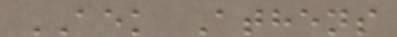AEK Athens
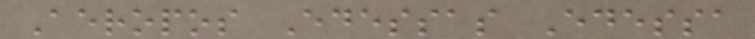Aeropos Edessas Edessa
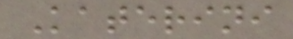Katerini
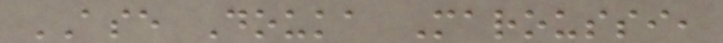ASE Douka Maroussi,
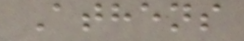Athens
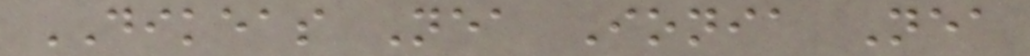DIKEAS Nea Ionia Nea
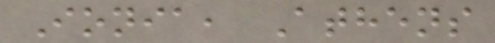Ionia, Athens
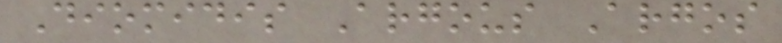Diomidis Argous Argos
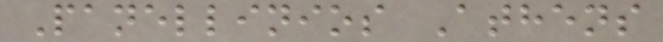Panellinios Athens
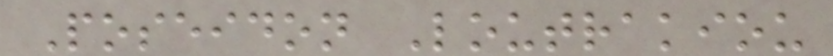Poseidon Loutrakiou
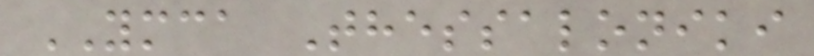YMCA Thessaloniki
